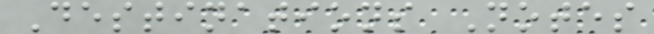Destinations Notes
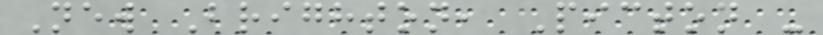New Brighton, Picton -
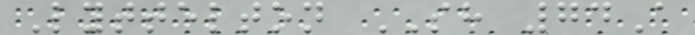Lyttelton SH 74A
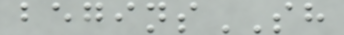beginsSH
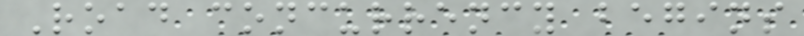Road concurrency begins
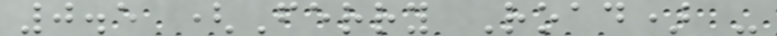0.5 (Ferry Road) -
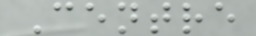Centre
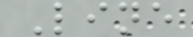Line
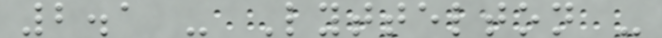2.1 - Lyttelton -
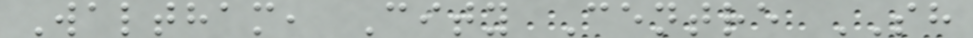Waltham, City Centre SH
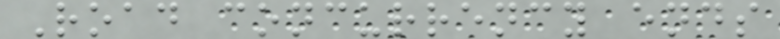Road concurrency ends
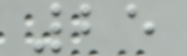25
